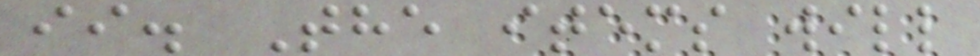ii. The items will
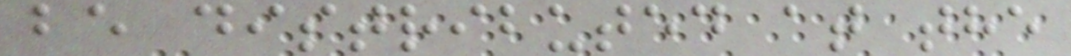be distributed at the
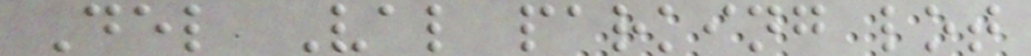Del Val parking lot
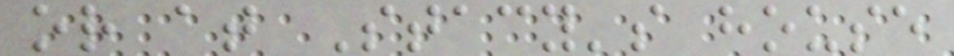or at Stacy's house
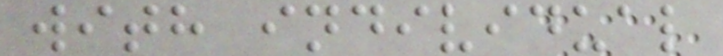with individual
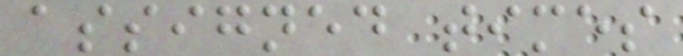assigned times
